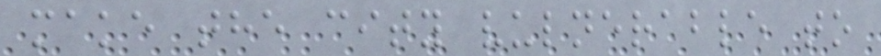make the city vulnerable to
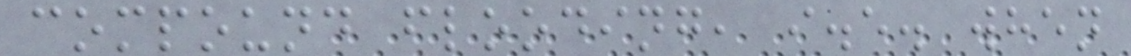compound flooding, i.e. when
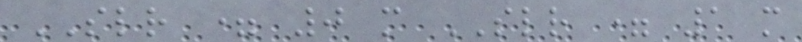SLR = 0 m SLR = 1 m
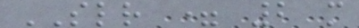SLR = 2 m
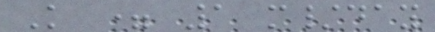K = 1 m/day
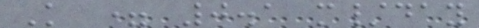K = 0.1 m/day
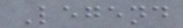Legend
